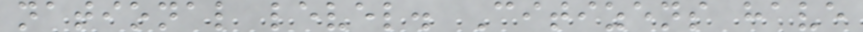national level. Citizens have
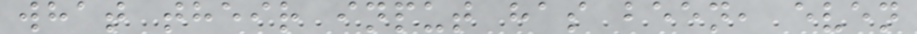what their input has been, even
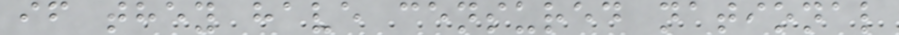if they have censured national
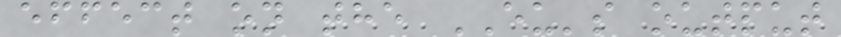effect on the EU's output
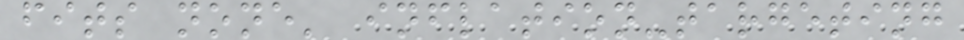fits none' inflation-targeting
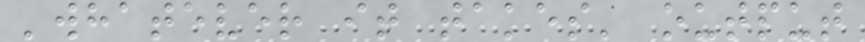'whatever it takes' output
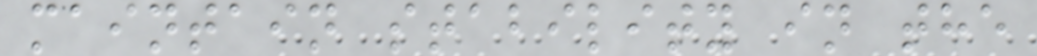maintain stability in the
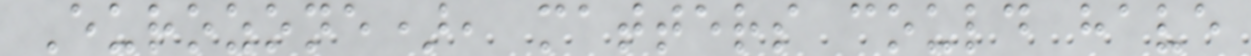Eurozone), matters could have
